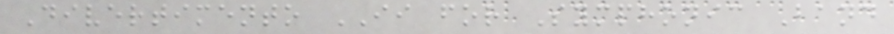Divertimento II for Symphonic Band
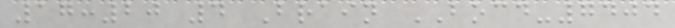17:20 4 Brain BOCD-7404
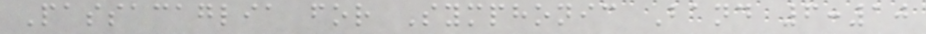Passacaglia for Symphonic Band 6:10
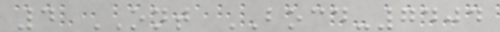4 ONT BOCD-7404
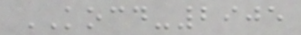KOCD-2905
